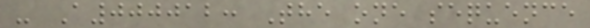- A000012: The one sequence
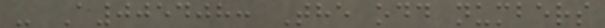- A005408: The odd numbers
